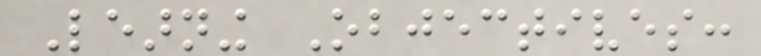Learning Objectives:
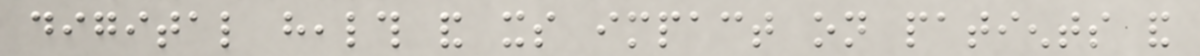digital health and its impact on patients and
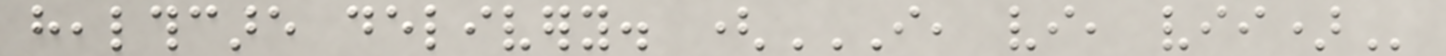healthcare delivery. (I, VI, VII)
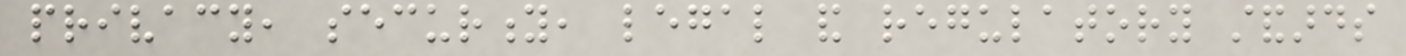privacy, security, legal and regulatory standards
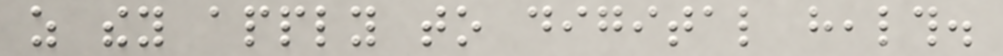as they apply to digital health.
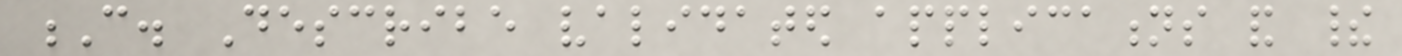C. Describe validated applications and their
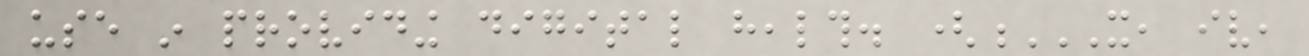use in providing digital health. (X, IV,
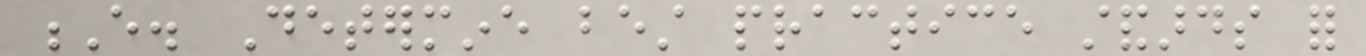E. Determine best practice standards for
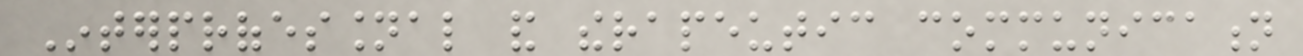Interprofessional and therapeutic communication
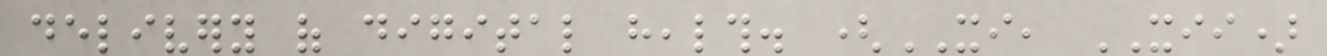delivery of digital health. (XI, XII)
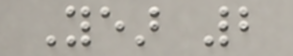Year 2
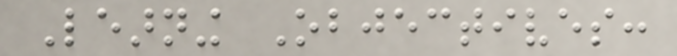Learning Objectives:
